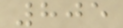805
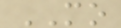MO
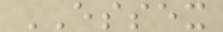ESSEX
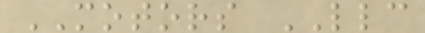MOTORS LLC
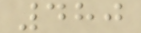480
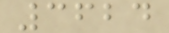3624
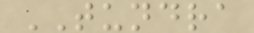TUNDRA
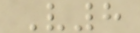V8
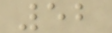52
